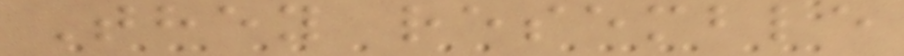They resemble
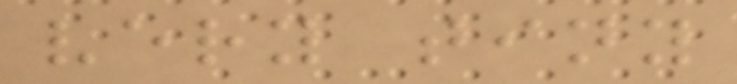very tiny
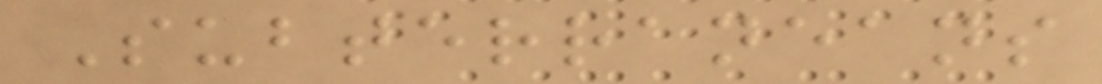Subterraneans
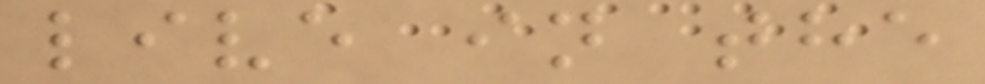live in the
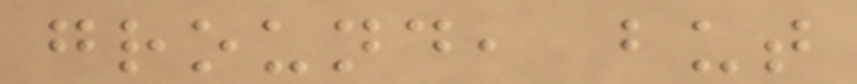ground, but
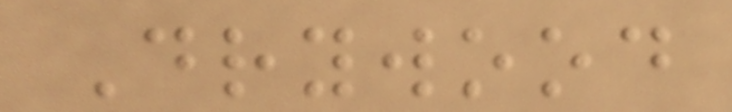Drywood
